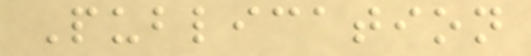Publication
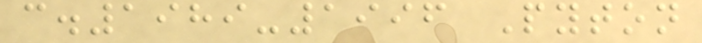c.1989-1996 Pyton
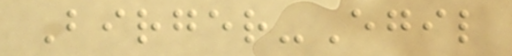Birger-Egil
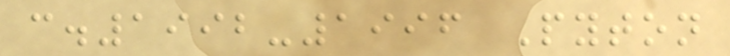c.1992-1996 Pyton
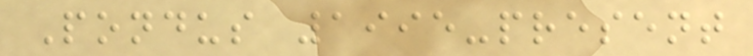Pondus 1995-present
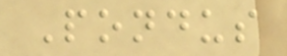Pondus
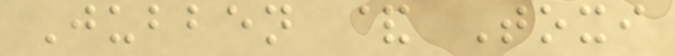Jubben & Toxi
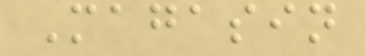Magasin
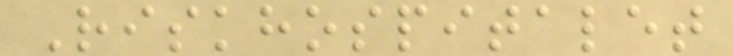Riskhospitalet
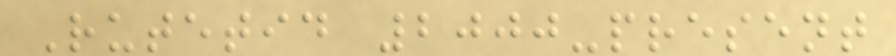Rutetid 2000-present
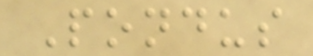Pondus
